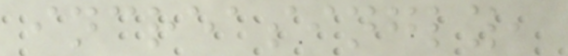increasingly,
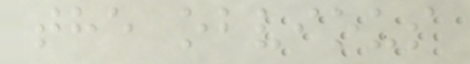the obvious
